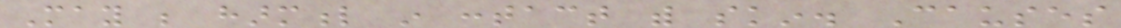May be harmful in contact with skin. Causes
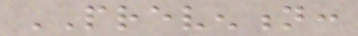PREVENTION:
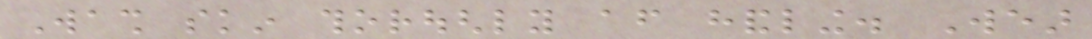Wash skin thoroughly after handling. Wear
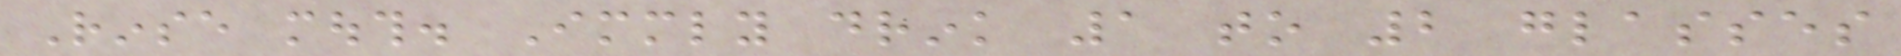Rinse mouth. Immediately drink 1 to 2 glasses
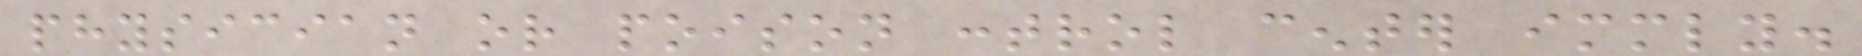physician or poison control center immediately.
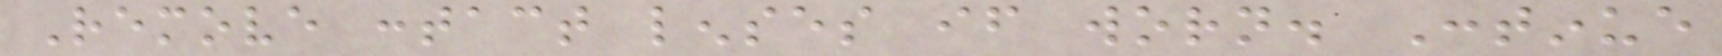Remove contact lenses if worn. Continue
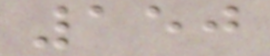150
